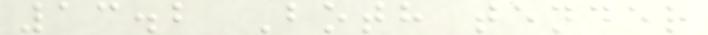13.2 Both tender
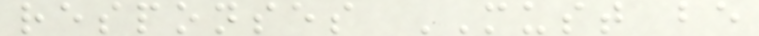responses MUST be
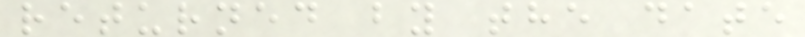returned by the date
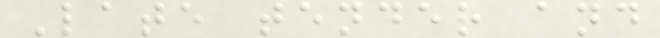Late tender and
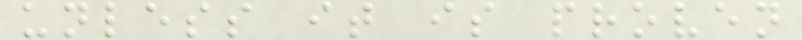unless it is proven
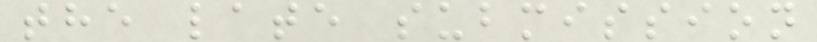the late submission
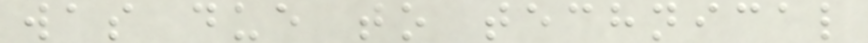was due to technical
